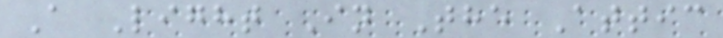A Light In The Attic
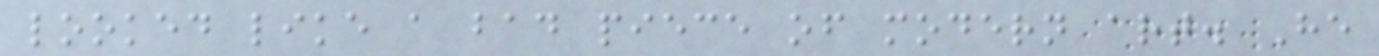looked like a bad piece of modern art. He
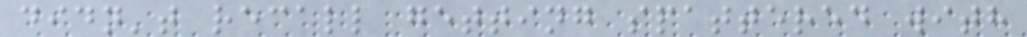didn't recall getting spattered with
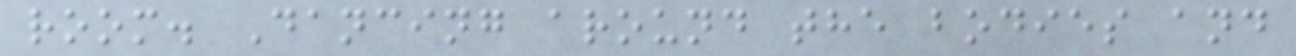room. Dancing around the bodies and
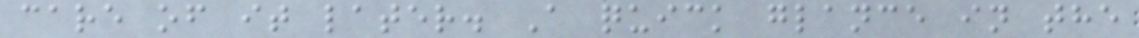care of it later. A quick glance in the
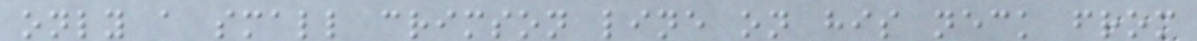only a small crimson line on his neck from
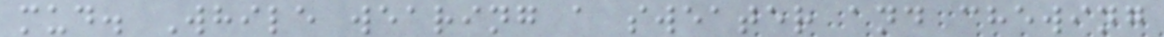mud. While wearing a sweater and chewing
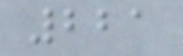221
